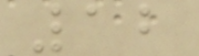12
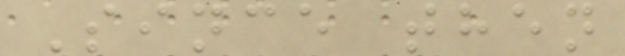Since then
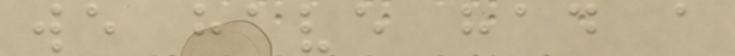we have had a
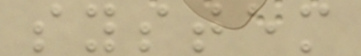system
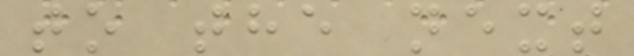to the next
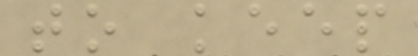to keep
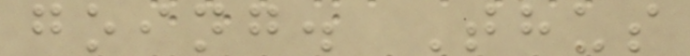going. Thus
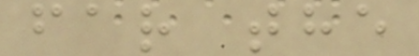far the
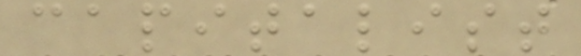capitalist
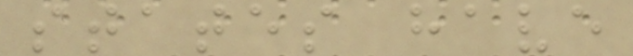states have
